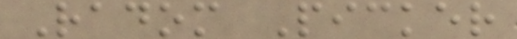Radom Picker
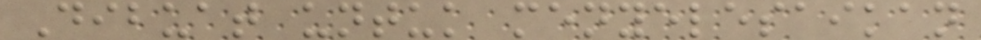Dibuat untuk menyelesaikan
